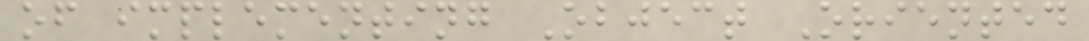of implementing Object Oriented
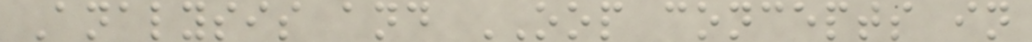Analysis and OOP concepts in
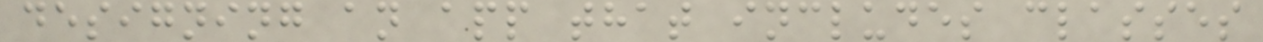designing an app that includes classes
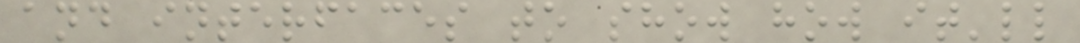and interfaces to show how it'll
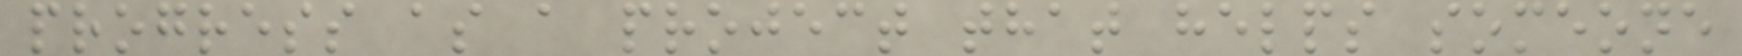progress as a project that helps someone
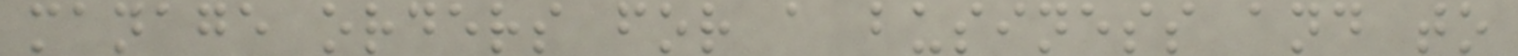manage orders for a business and to
